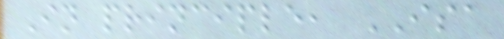In principle, ISA
